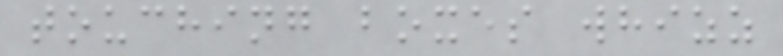touching boxes whizz
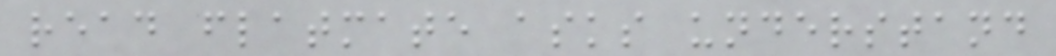read flatmate asks understand
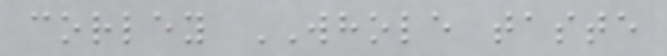corley WHOLE taste
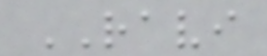RAVI
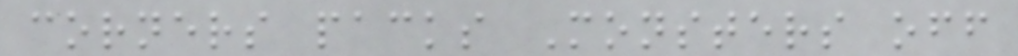corners packs Monsters off
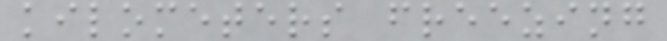kilometers freezing
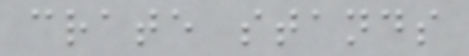crate stands
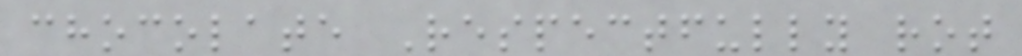chocolate Respectfully rot
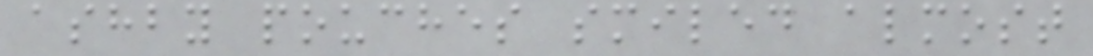ashby pouches smiled almost
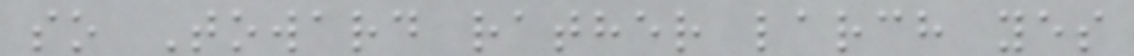so Toward rather larch yes
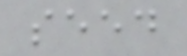seed
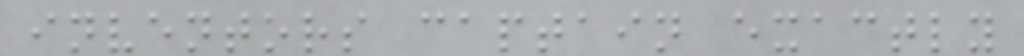inventors captain exactly
